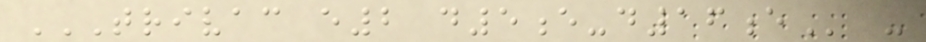TRIVAC E2 D5E-D16E -
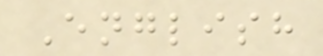English
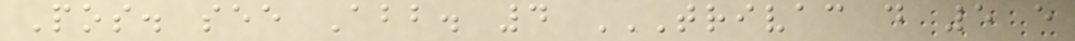Pos. see Abb. 4 TRIVAC D 5 E
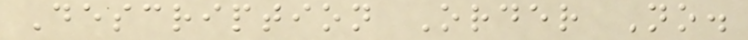Description Order No.
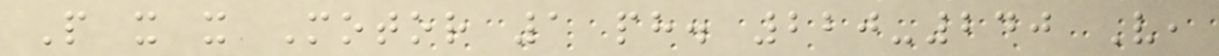P x x Motor 1 ph. 220-240 V,
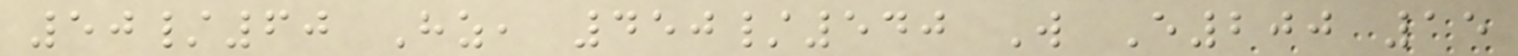50/60 Hz, 450/540 W E200 15
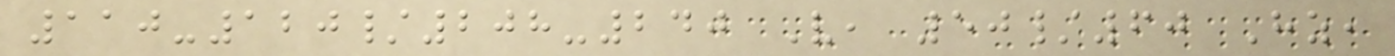110-120/208-240 V, 50/60 Hz,
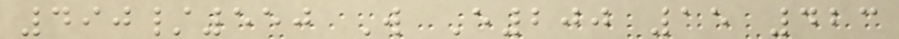490/550 W E200 15 423
